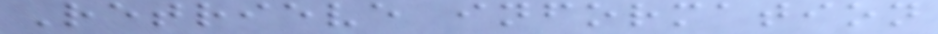Retrieve information
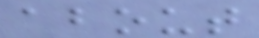about
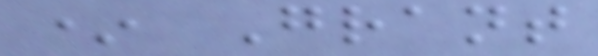* Grant
